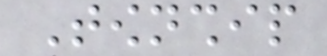Township
